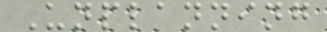Unplanning
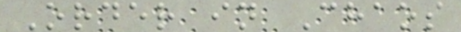Order in Chaos
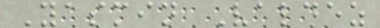Yasmin Valdez
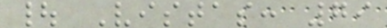| Vistas: 79
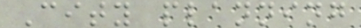City planning
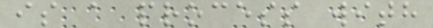is a process with
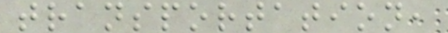transportation,
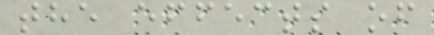the effects of
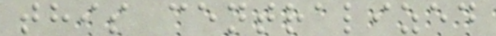this centralized
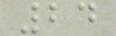24
